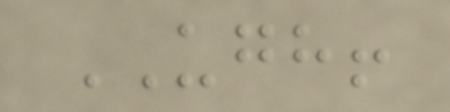UGH!
